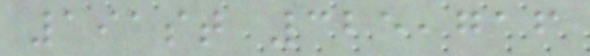191st 325,716
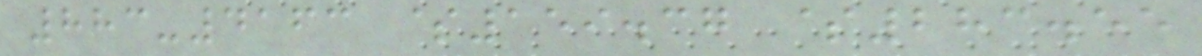883-4163 $159.37 $283.55
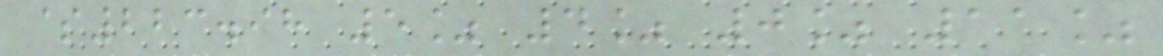$223.98 5% 4% 0% 11%
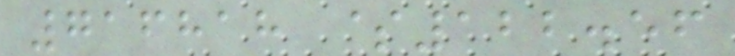716818 $122.56
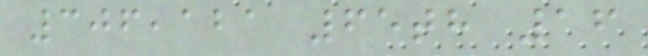306,121 65th 16
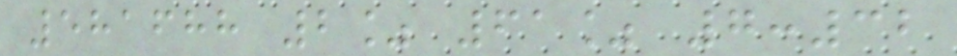581688 2% 61% 7:32
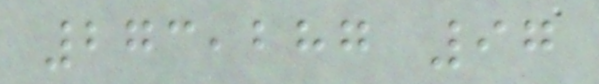273,287 97
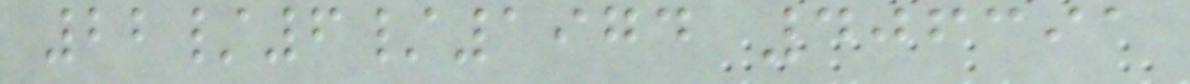22/6/1974 406391
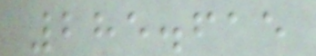285.615
